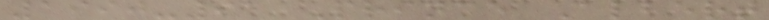1990-91 Prince Albert
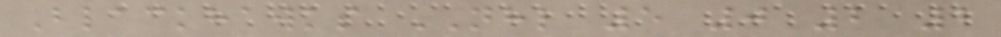Blackhawks NHL 5 0 2 2
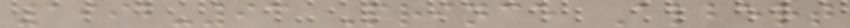1992-93 Prince Albert
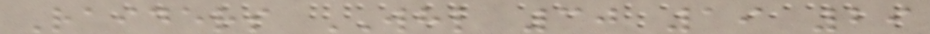Raiders WHL 30 19 29
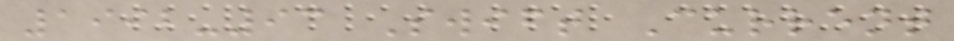1992-93 Swift Current
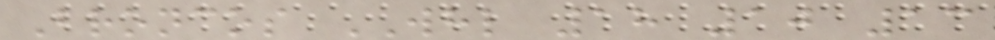Broncos WHL 18 10 13
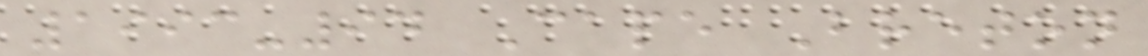1993-94 Cape Breton
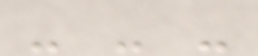- - -
